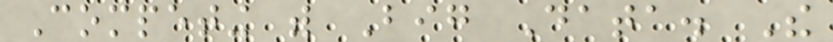Competing with Big Data. The
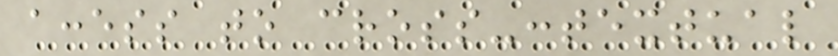access to cross-contextual
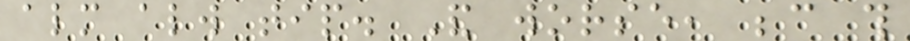almost always tip. And worse, because this
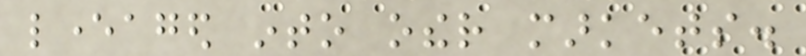leveraged into other markets.
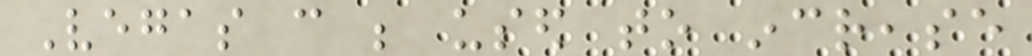Vegas can be used to increase
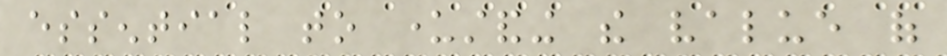essential to understanding the value of
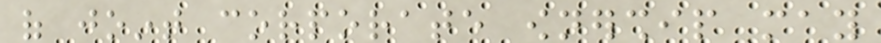of joint corporate ownership may
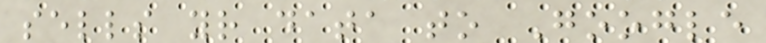sells your data to Google
